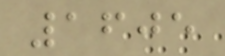1605
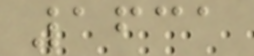1631
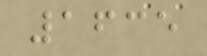1635
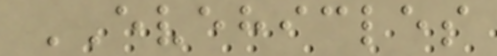EVEHICLES
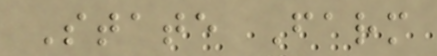State Farm
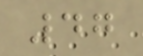47
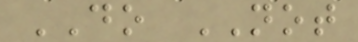DO NOT
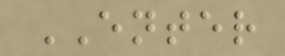ENTER
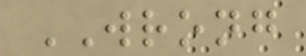WRONG
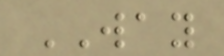WAY
